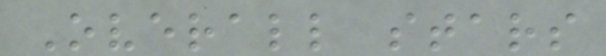Overall stars
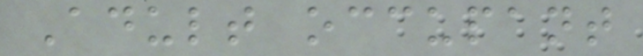Adult occupant
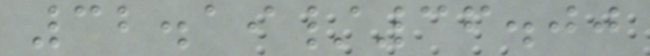32.19/36.00
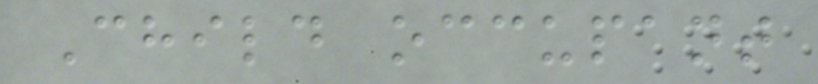Child occupant
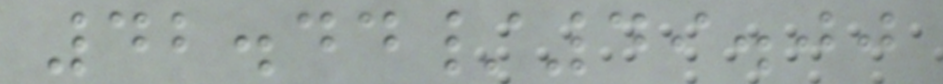42.44/49.00
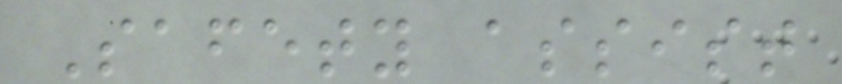Safety assist
